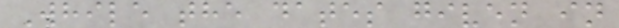While the dates given in
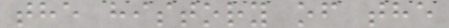the history of the
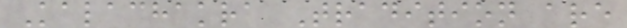Kalachakra Tradition are
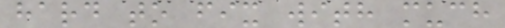hard to fix with much
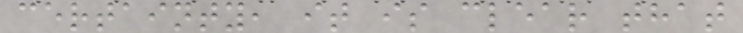certainty, it is clear that
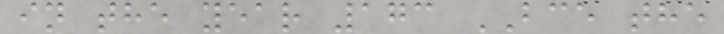in the year 173 BCE the
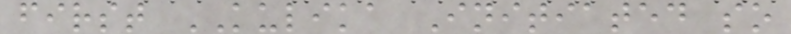first KULIKA Initiated so
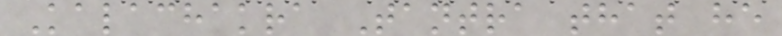Kalachakra Tantra that he
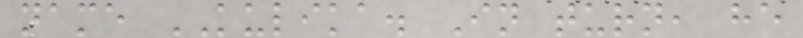name KULIKA. In turn, he
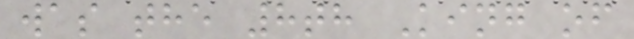was the 8th King of
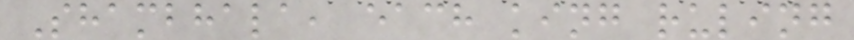Shambhala, each king ruling
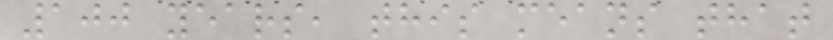100 years, this means that
